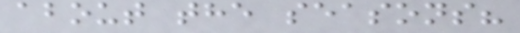about the seasons?
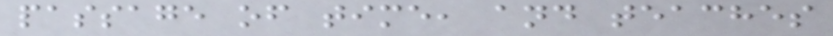passage of time, and teaches
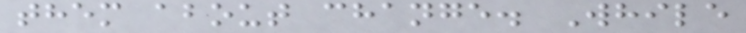them about change. While
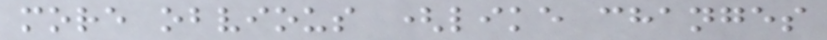more obvious (like changes
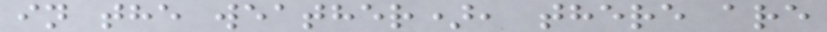in the weather), there are
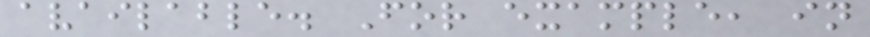available. For example, in
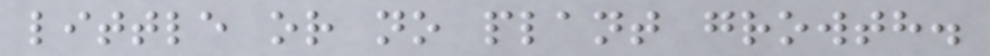little or no plant growth.
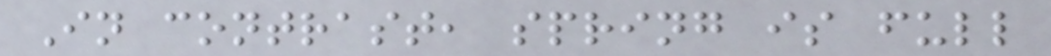In contrast, spring is full
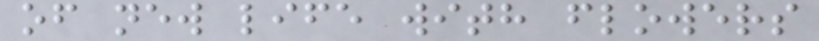of new life with flowers
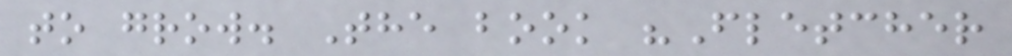to grow. The book "Fletcher
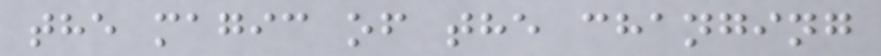the magic of the changing
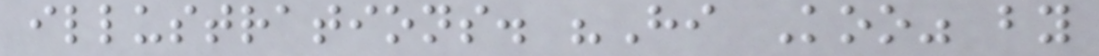illustrations. "Hi Koo" by
